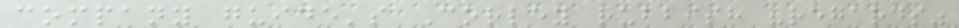company guide's Corley rubbish "regards"
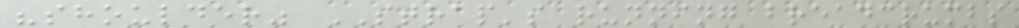"shoulder" STRAP's running breadcrumbs
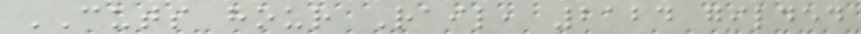CUTS hour Rail, 2124 gilded
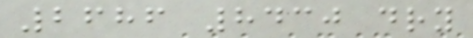2686 8430 dry
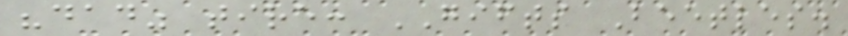"dad" tire: GIFTS Beetles.
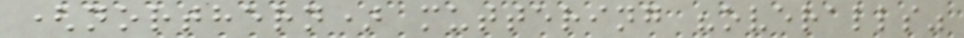(northern) muttering "overalls"
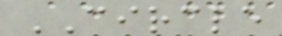CIRCLE
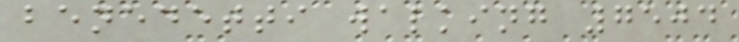benedetti walking 7504
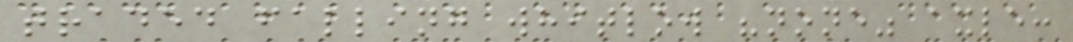traded falling whitlow "none" axle:
